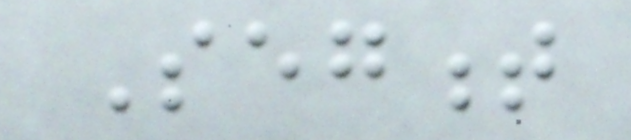Segment
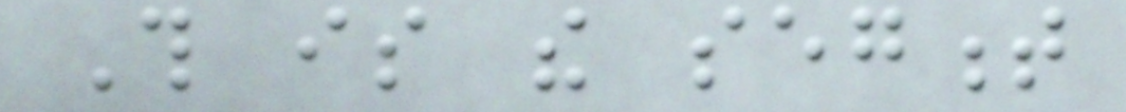This is the segment
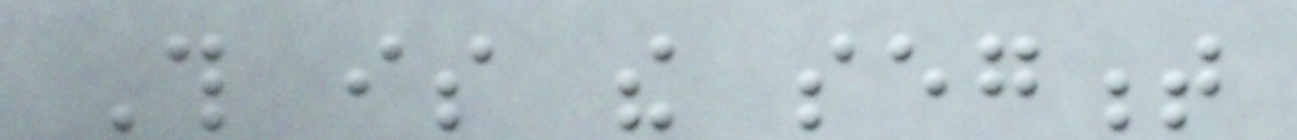This is the segment
